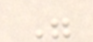"
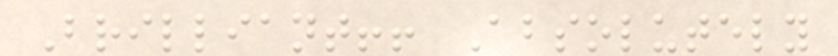Brilliant!! Absolutely
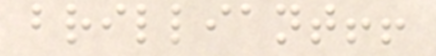brilliant!!
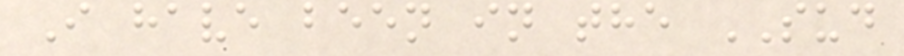I have been in the SUD
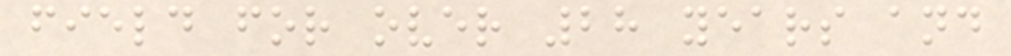field for over 28 years and
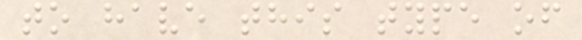to have this type of
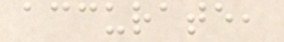accurate,
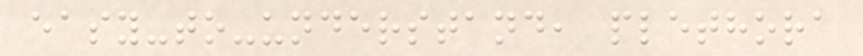easy-to-understand, plethora
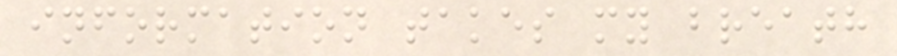information takes my breath
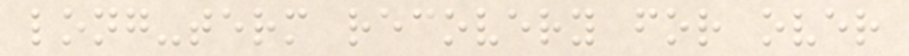long-term recovery for over
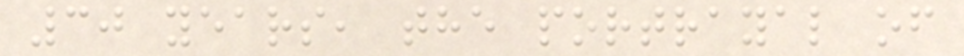30 years, the portrayal of
